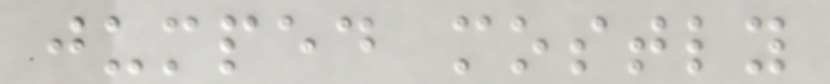jumped mostly
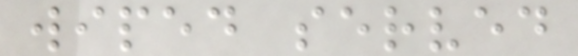wiped served
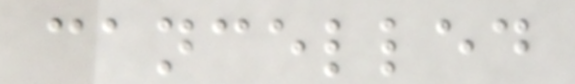cancelled
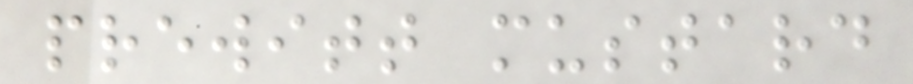prewitt mustard
